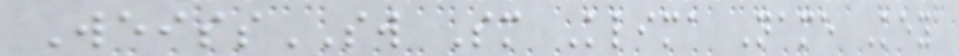WeissSW Sm Klima Name Key
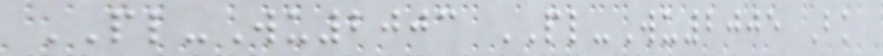PL-Wu2003 PL-Wu2005 Bk
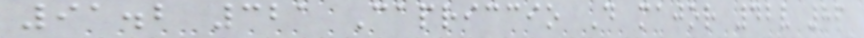91.2 321 Capriccio D major 42v 86
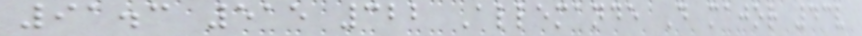91.3 515 322 Allemande D major 43v
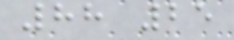88 25
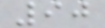90
